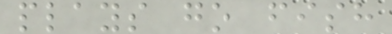plays go fish
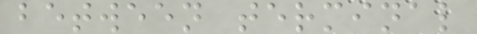between terminal
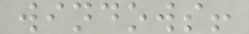windows!
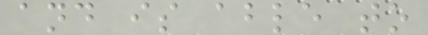and is able to
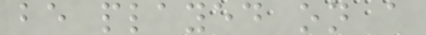be played on a
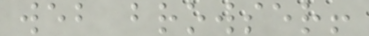web browser!
